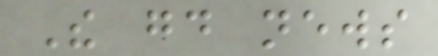The good news
